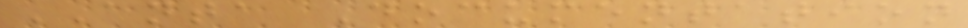ANTA Documentation
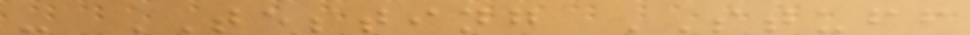- TESTING STUFF
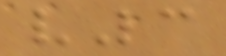v3
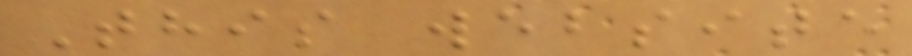This website
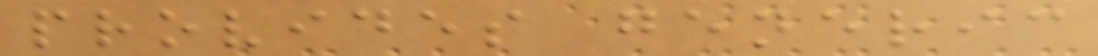provides generic
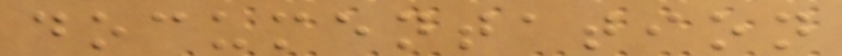documentation
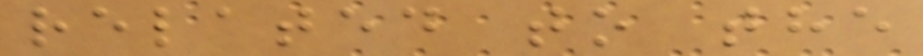related to the
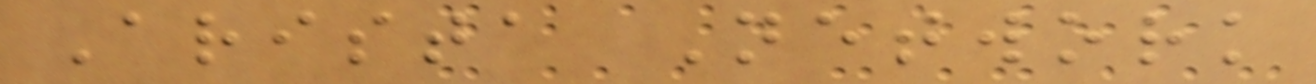Arista Network
